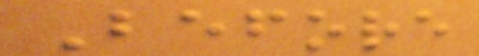Before
